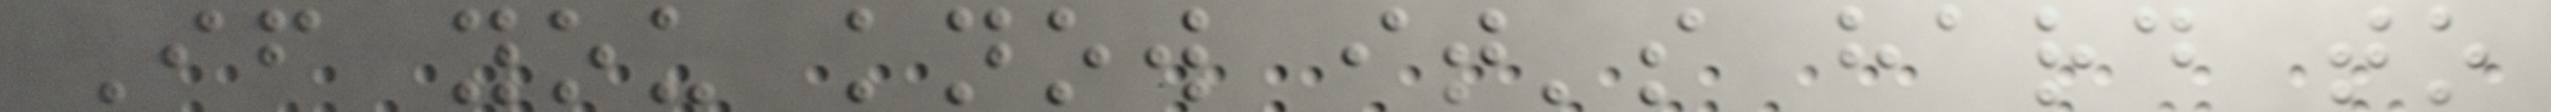If you know it's hard to
